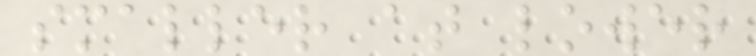smaller at lower
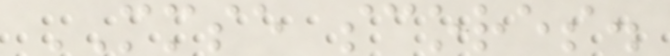MMSE scores.
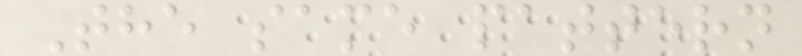The same pattern
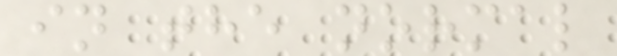in the normal
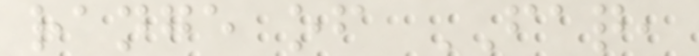range of FAQ,
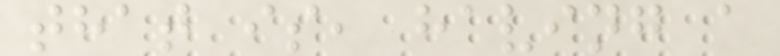that is, having a
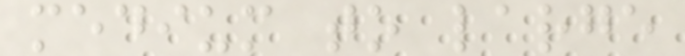medium to large
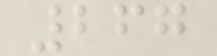267
